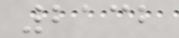2132
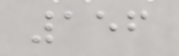156
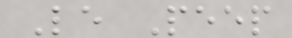Le Peep
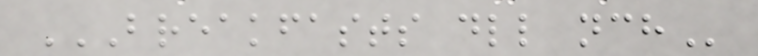BREAKFASTS DLL NCH
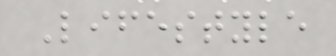Lifestyle
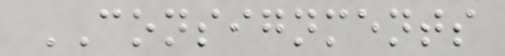CONSIGNMENTS
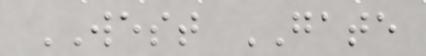WEST GATE
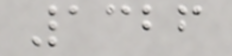1326
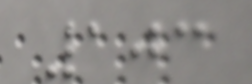103
